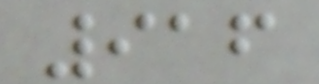916
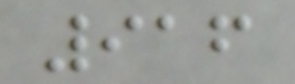916
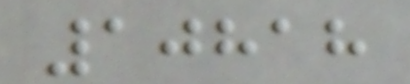10818
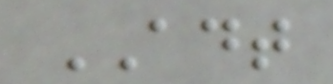ADT
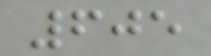605
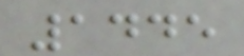1445
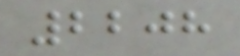2208
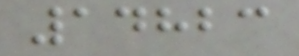14823
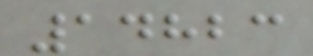14823
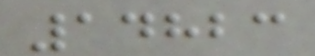14823
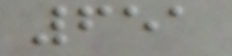651
